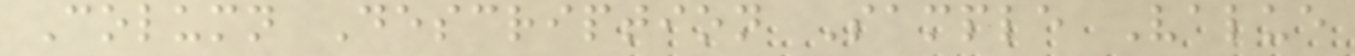Column Description Sample Value
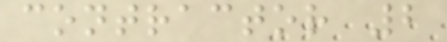contractor 2
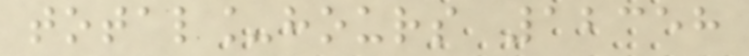total_hours 12358
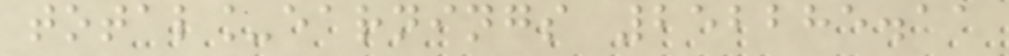total_earnings 252285.11
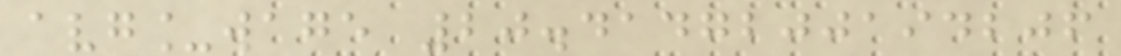avg_wage 20.4147200194206
